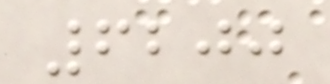6200
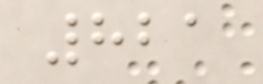821
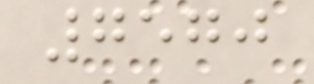7570
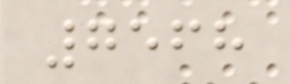7568
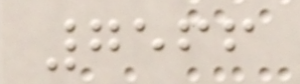7566
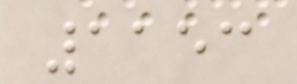1153
